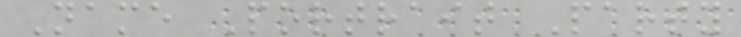Name Portrait Party
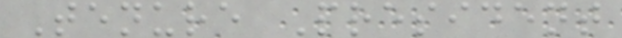Tenure President
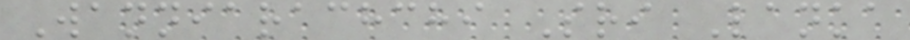Wanniarachchi Sri Lanka
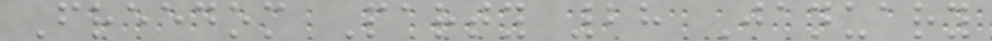Freedom Party 28 January
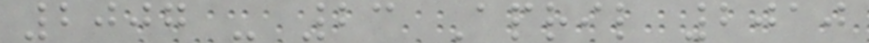2007 - 23 April 2010
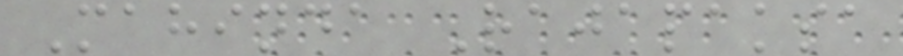Mahinda Rajapaksa
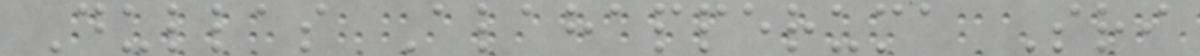Dullas Alahapperuma Sri
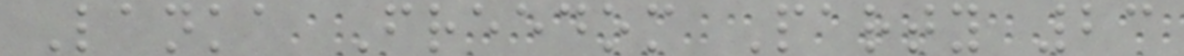Lanka Freedom Party 23
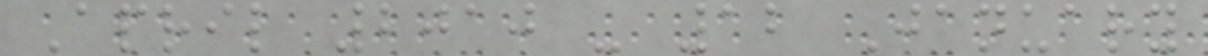April 2010 - 12 January
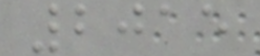2015
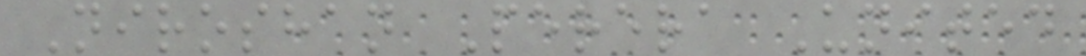Niroshan Perera United
